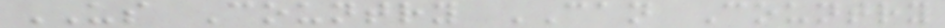US Country CAN Country
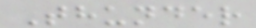Thunder
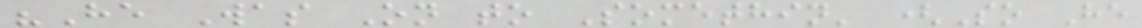"He Was On to Somethin' (So He
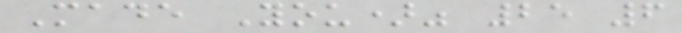Made You)" 25 6
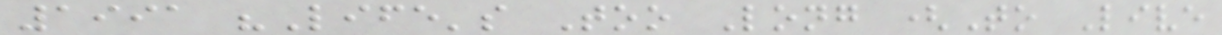1991 "Life's Too Long (To Live
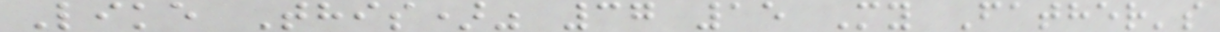Like This)" 37 15 My Father's
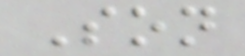Son
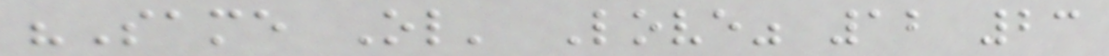"Same Ol' Love" 12 23
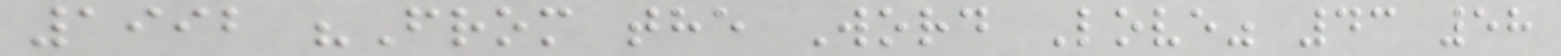1992 "From the Word Love" 43 58
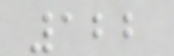122
